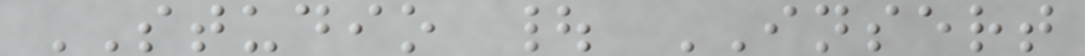STUDIO | INSERT
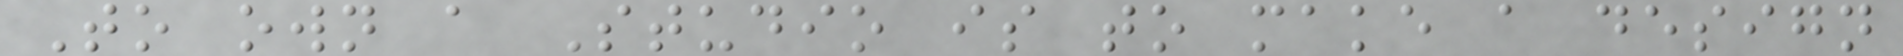To own a Studio is to make a design
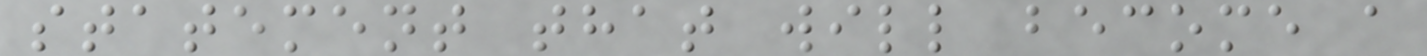statement that will become a
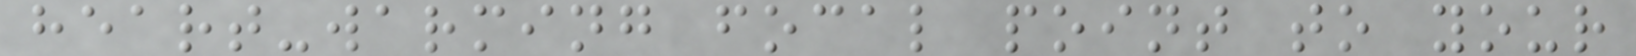heart-warming focal point to your
